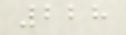228
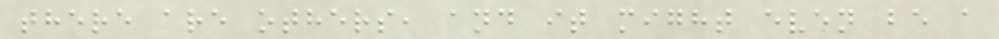there are others, and it might even be a
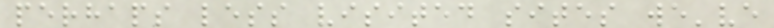perhaps less visited sites we've
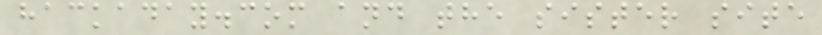hackaday.com and the sister site
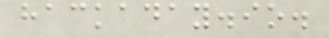hackaday.io.
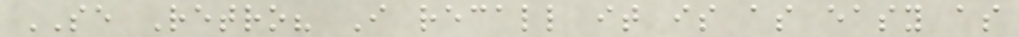SE Retro? I recall it is as easy as
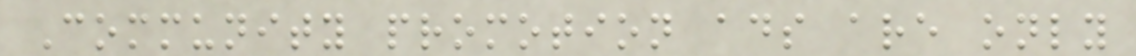Community promotion ads are only
